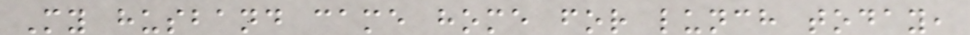My husband came home for lunch today,
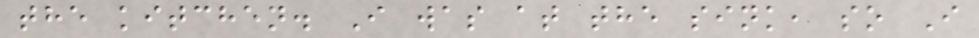the kitchen. I was at the sink, so I
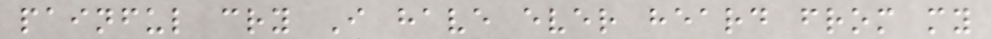painful cry I have ever heard from my
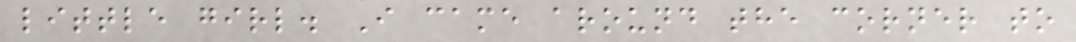little girl. I came around the corner to
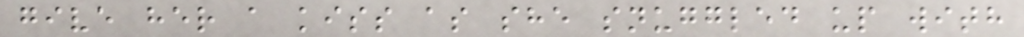give her a kiss as she snuggled up with
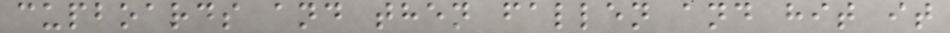cupboards and then fallen and hit it
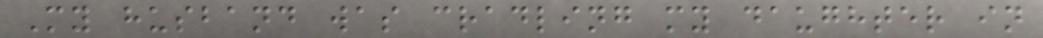My husband was cradling my daughter in
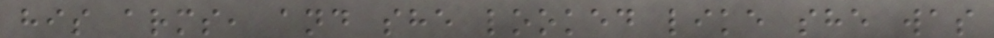his arms, and she looked like she was
